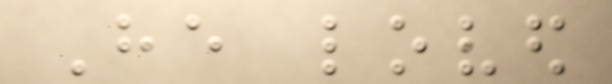He loved
